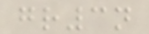gr3n
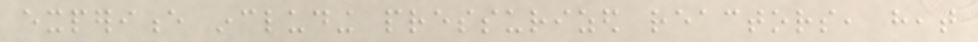experience including pressurized reactors, heat
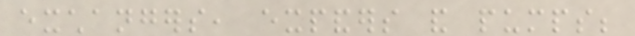exchangers, expanders and pumps;
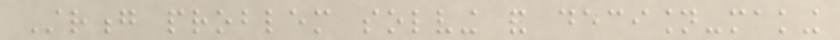Strong problem solving and decision-making
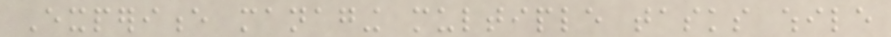Experience managing multiple tasks while
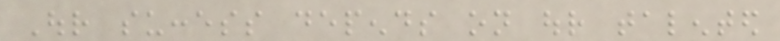Our success depends on our talented
